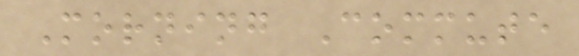Morning Commute
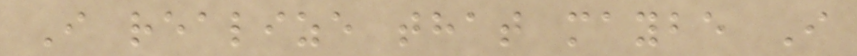I realize that maybe I
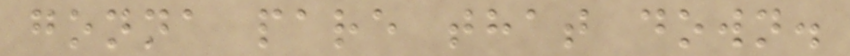gonna pare that down.
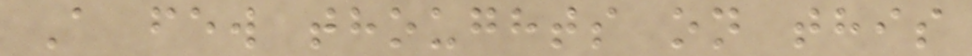A few thoughts on this
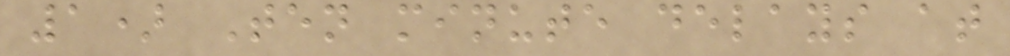1) Ten minute delays at
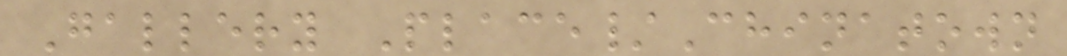Gallery Place/Chinatown
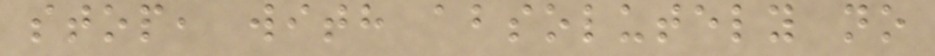stop, with absolutely no
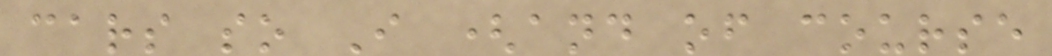cars so I (and of course
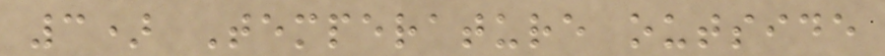3) Temperature outside
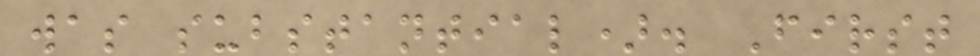was substantial). First
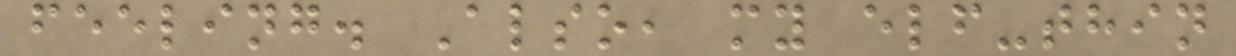feeling. Also, my elf-thin
